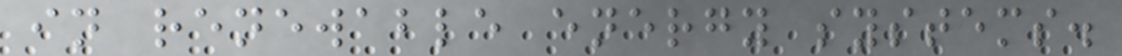in renewable energy systems.
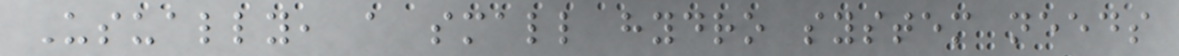Usually, a small hydro system needs
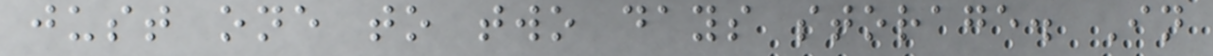just one to two days storage. In
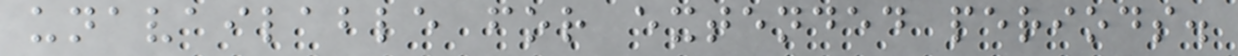unavailable for extended periods.
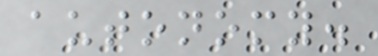autonomy.
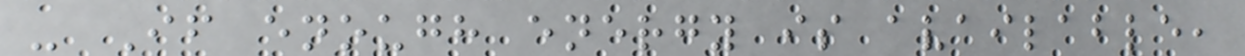- If enough energy is available,
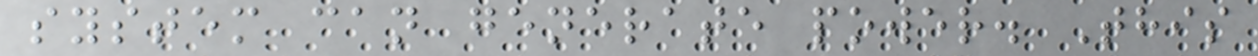system can generate power. This
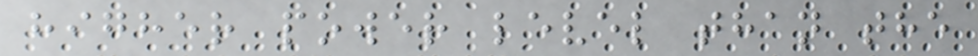higher power level than the
